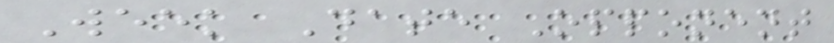Week Date Opponent
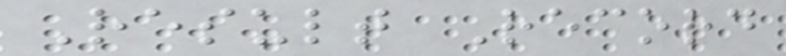Result Record
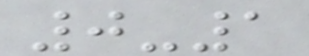0-1
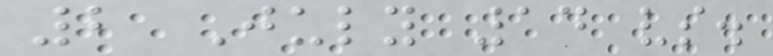2 July 14 vs.
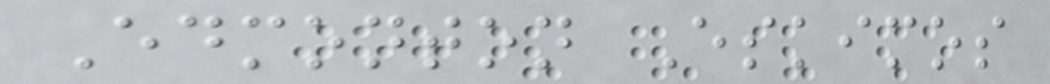Edmonton Eskimos
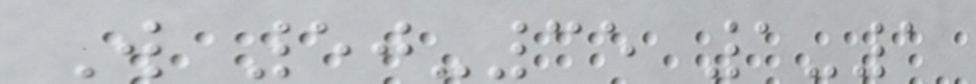W 50-35 1-1
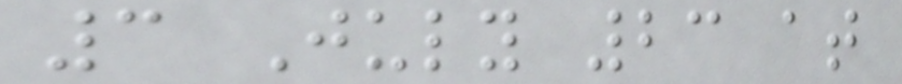3 July 23 at
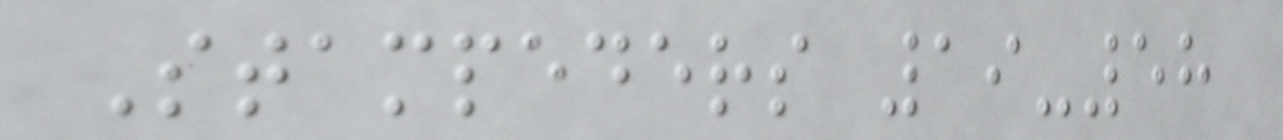Stampeders 19-58
